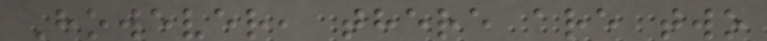However, there are two
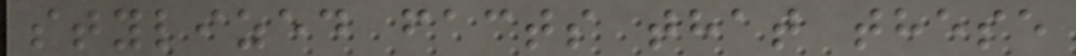stylized facts that these
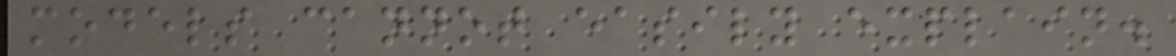models cannot easily explain.
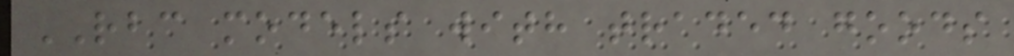RBC models with traded goods
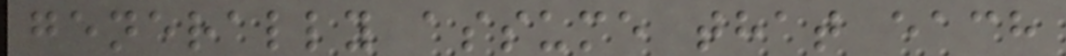generally assume that each
